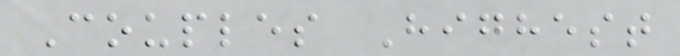Couples Highest
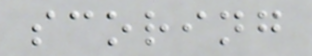scoring
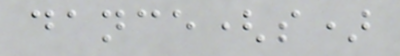dance(s)
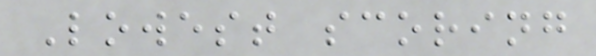Lowest scoring
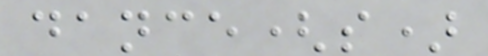dance(s)
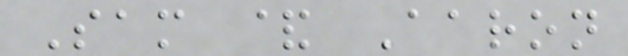Sam & Aaron
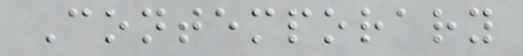Contemporary
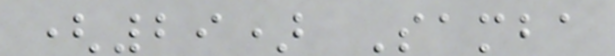(29) Samba
